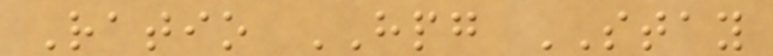Ratio HPG STAY
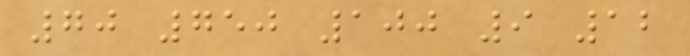70 750 100 9 12
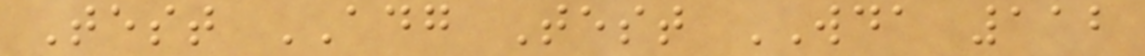Test ADG Test WDA 112
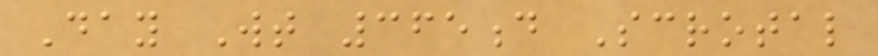Day Wt 365d Scrotal
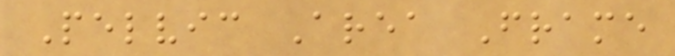Pelvic Area Frame
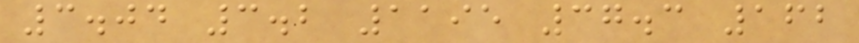3.04 3.2 1195 37.3 162
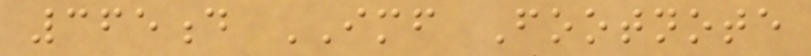365d IMF Footnote
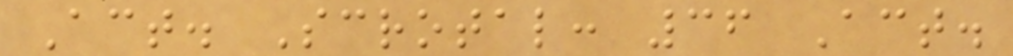Act. Scrotal: 36 Act.
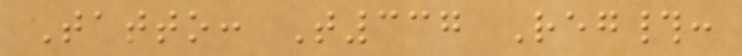Tatto: T337 Reg#:
